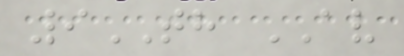9TH AV
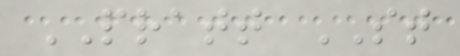PRATT ST
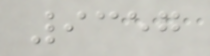9357
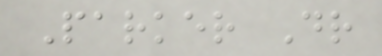Parker Dr
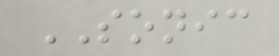SONIC
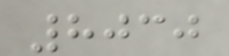8030
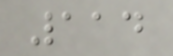114
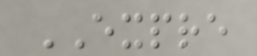EXPRE
